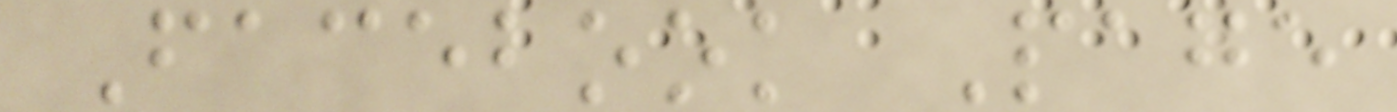Facebook Page
